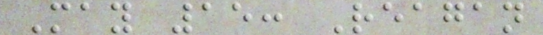May 15: Reagan
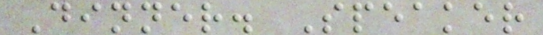Dinner. Speaker
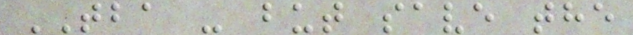TBA - but save the
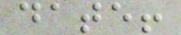date!
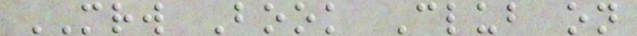MRW Book Club on
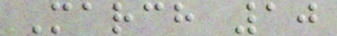March 10
